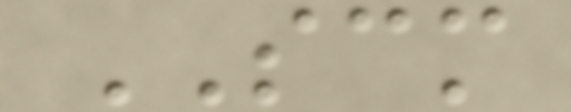SCM
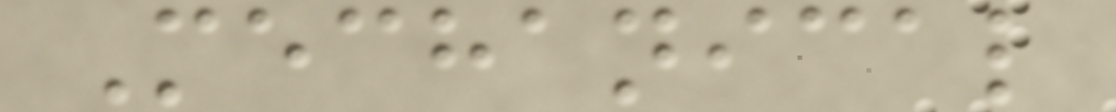Mechanical
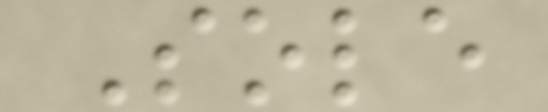Sole
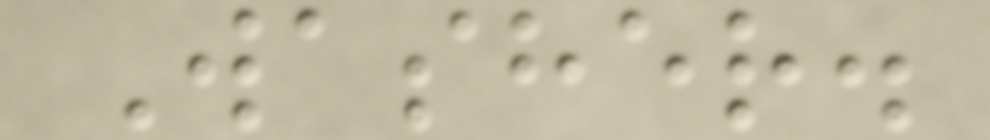Washer.
